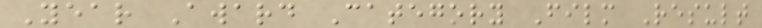Year Award Category Film Result
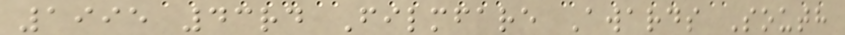1995 43rd Filmfare Awards South
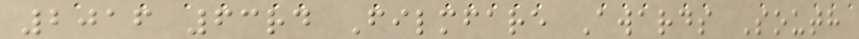2016 63rd Filmfare Awards South
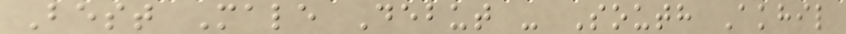Best Male Debut - South Akhil
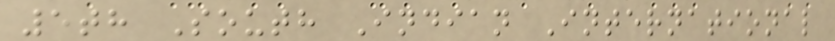5th South Indian International
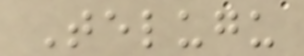Telugu
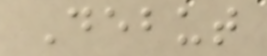Debut
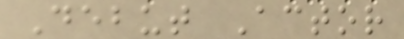Debut Actor
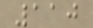110
